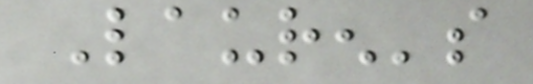Lauren's
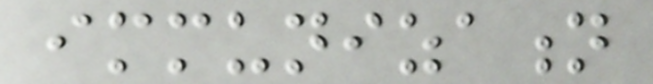immunization
